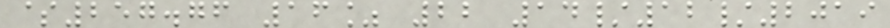$257.76 16% 22 14/12/2019
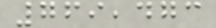769,473
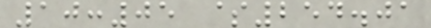10:05 $254.01
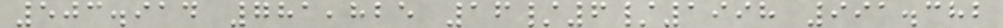503.914 781,825 16/6/1998 991.382
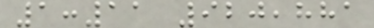1:11 920,881
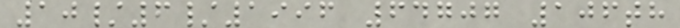10/6/1996 64707 106th
